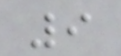9
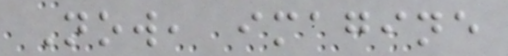Now, imagine
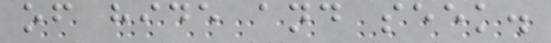of hide and seek.
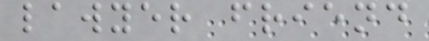lawyer friend
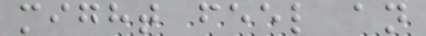might feel an
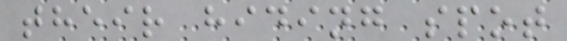their hiding spot
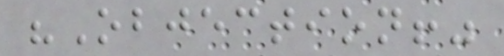"Objection!"
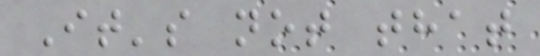It's not that
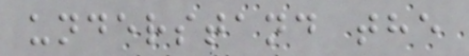understand the
